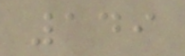149
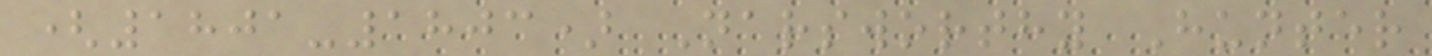(1801-1803) Narsworthy Hunter
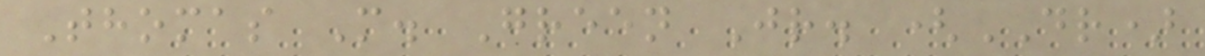Thomas M. Green Jr. (DR)
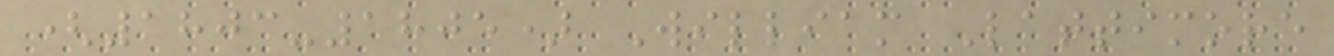(1803-1805) William Lattimore
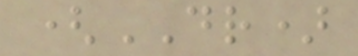(DR)
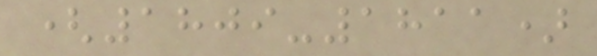(1809-1811)
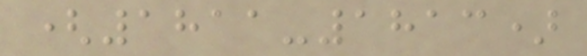(1811-1813)
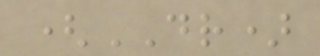(DR)
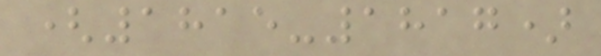(1815-1817)
